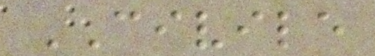CIVILE
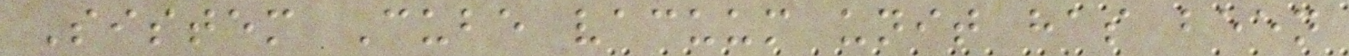Sistem Cube vacuum unit has been
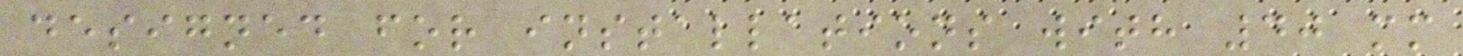designed for installations with 40 mm
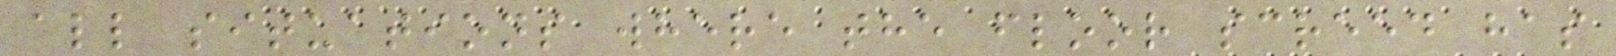all situations where the floor screed has
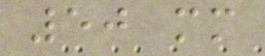50 mm
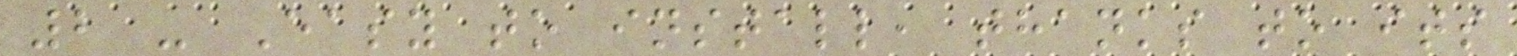2 - Easy to install, thanks to its
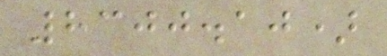8300.10)
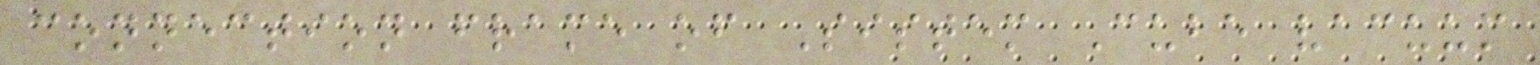connection frame of Sistem Cube vacuum
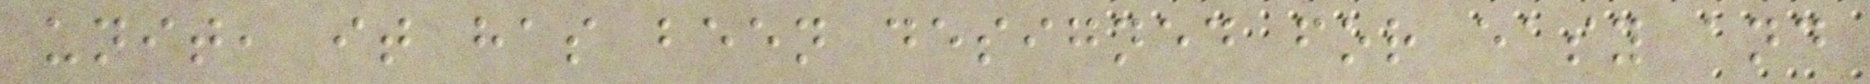unit, it has been designed for easy and
